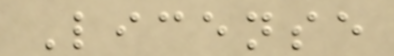License
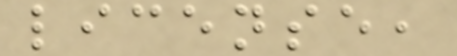license,
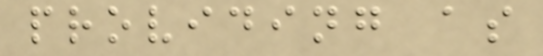providing as
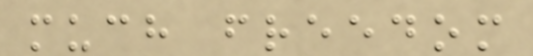much freedom
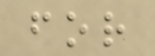for
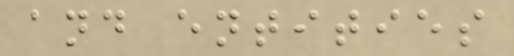and entities
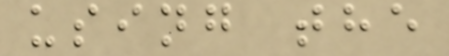using the
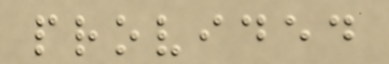provided
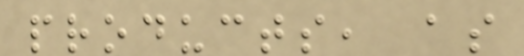products, as
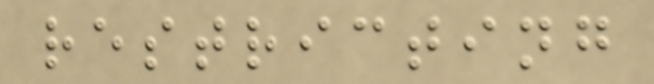restricting
